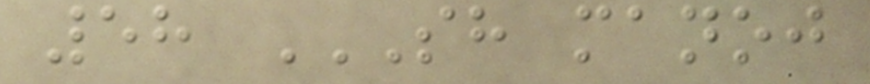58 SH MANOJ
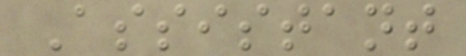Assistant
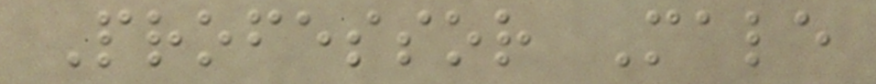Professor Male
